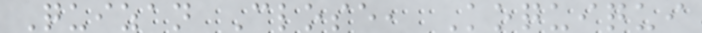Quizan Close, Koquiqui
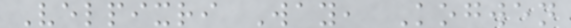Velpixri Way, Kogwen
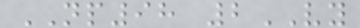NP98 2VY
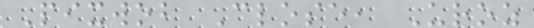Pixwob Close, Uroz
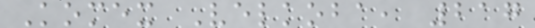Komex Velkoba, 217
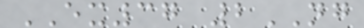EX37 2NG
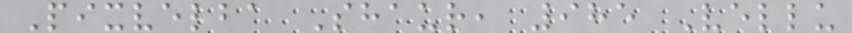Pixvelba Shaur, 985 Vellu
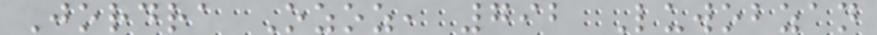Jordra Ozoz, 792 Luwobzan
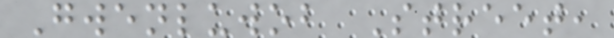Gwenluwob Street,
